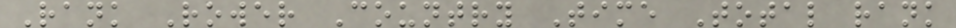Rank Rower Country Time Total rank
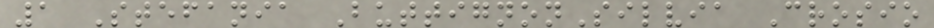1 Stefania ButtignonSilvia Crosio
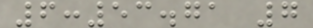6:53.71 7
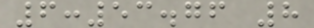6:53.76 8
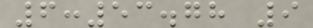6:53.78 9
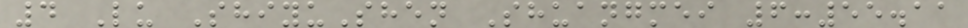4 Lu ShiyuShen Shuangmei 6:55.11
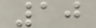10
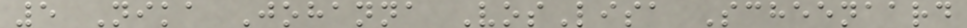5 Nika Johanna VosLisa Scheenaard
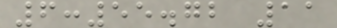6:55.72 11
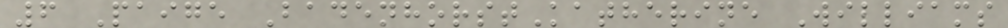6 Paige BadenhorstKatherine Williams
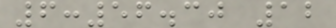6:56.30 12
